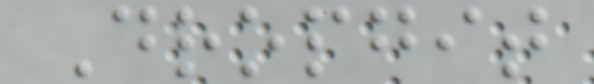Dropgit
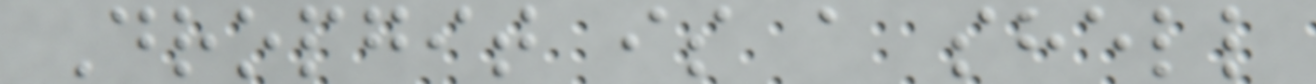Dropgit is a shell
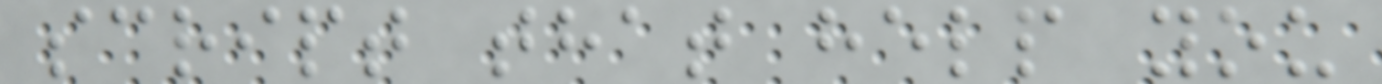script that help you
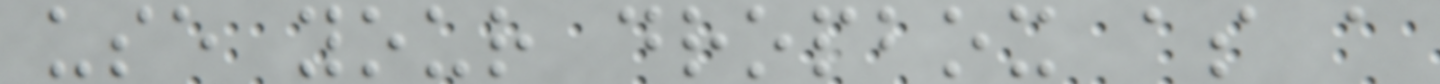use your dropbox as a
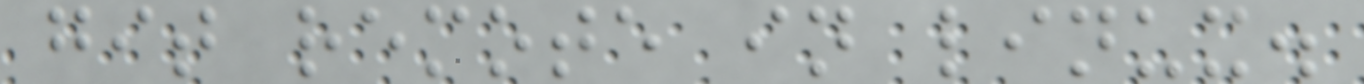git remote in linux.
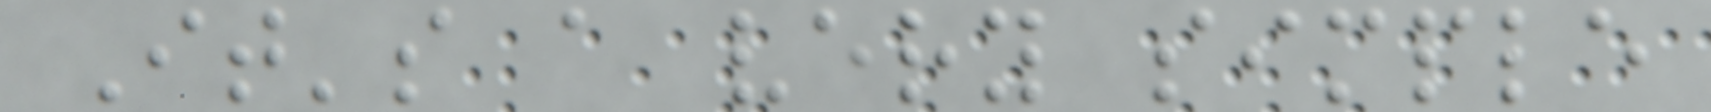It's a very simple
